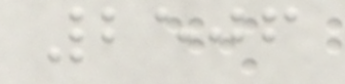2506
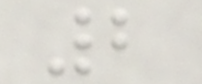2
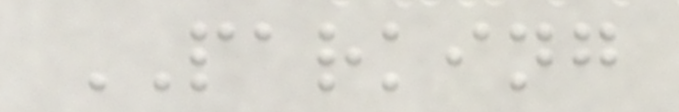PARKING
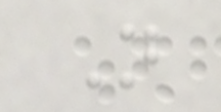N
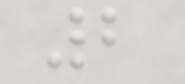2
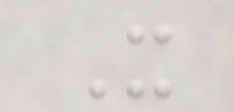X
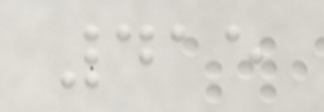415
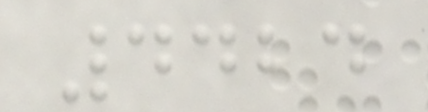4424
